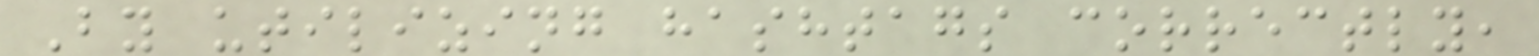By utilizing hashtags correctly,
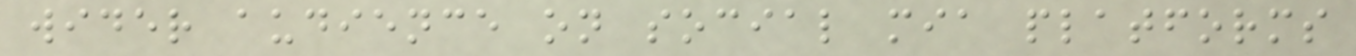wider audience on social mia platforms
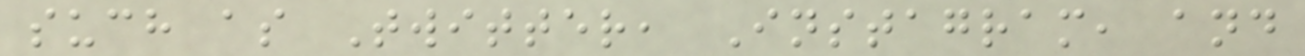such as Twitter, Instagram, and
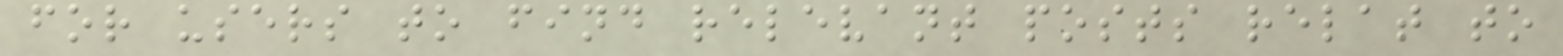for users to find relevant posts relat to
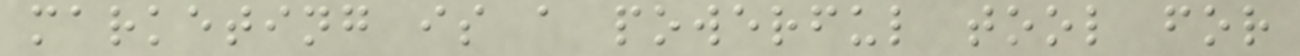marketing is a powerful tool for
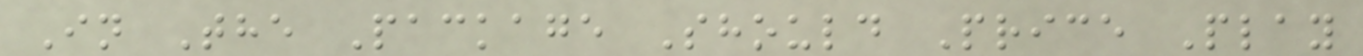In The Package Should Price Play
